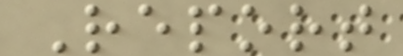Report
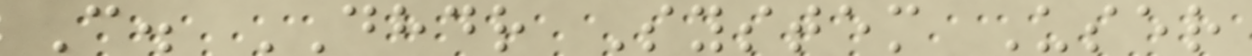C. DHDR System User
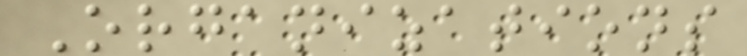Organizations
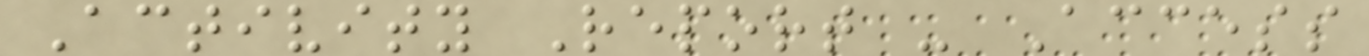Activity Report - Access
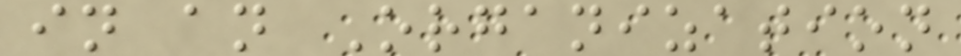in an Organization
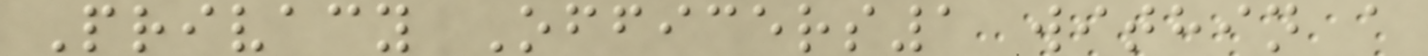Privacy Officers1 within a
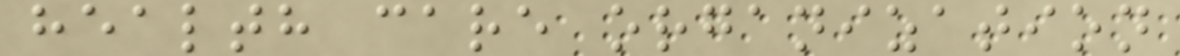health care organization
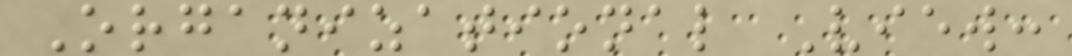Organizational View:
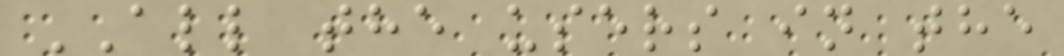ALL the users in the
